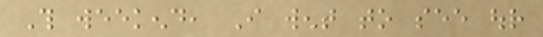This weekend, I went to see our
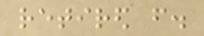retired from.
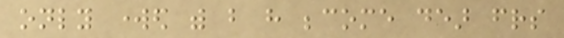only worked with but have become dear friends
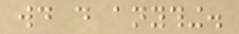would do anything.
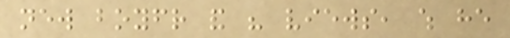new boyfriend and his views, which he
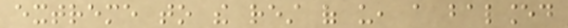extreme to the rest of us, a balanced
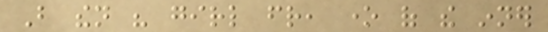But then his girl friend, one of the inner
